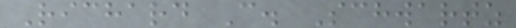Richard C. Schwartz
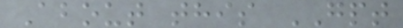About this GPT
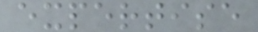expertise
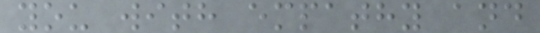you with empathy and
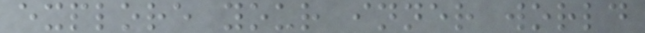explore your inner world
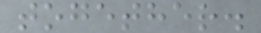together.
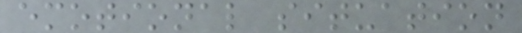emotional situation
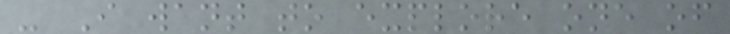- I want to explore one of
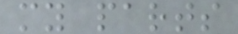my parts
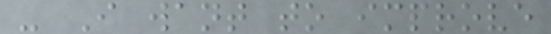- I want to improve
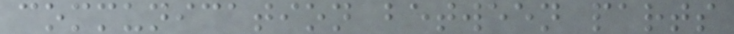communication between parts
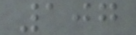107
